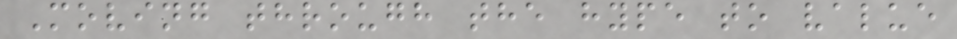Moving through the hype to value
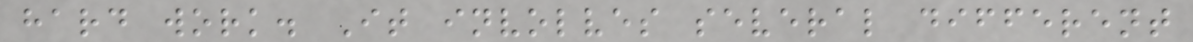hard work. It involves several different
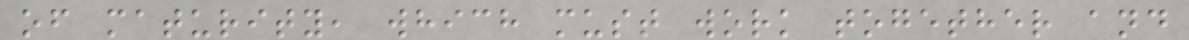of maturity, which must work together and
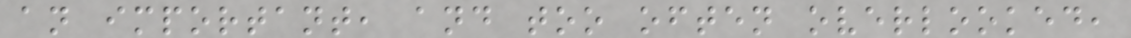an important, and too often overlooked,
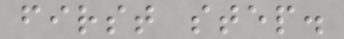first step.
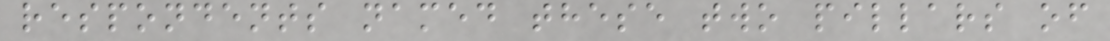respondents named these two pillars of
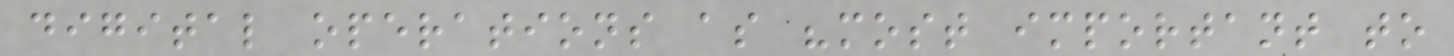digital operations as "most important to
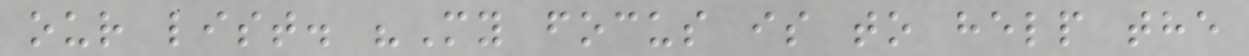our list. "My focus is to help the
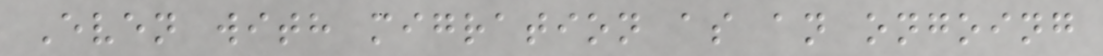Even with migration as an ongoing
